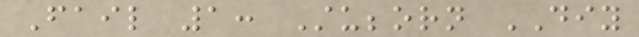Fail 1: Stubborn DIY
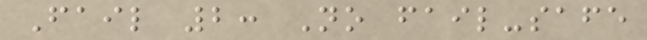Fail 2: No fail-safe
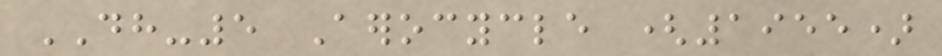DH-5 Aerocycle (1955)
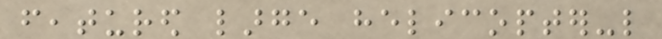featured large helicopter-like
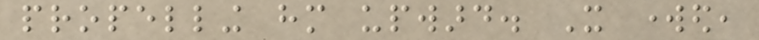propelling him upward. It worked,
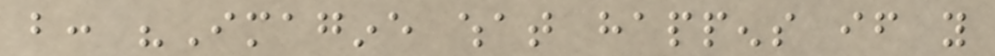but: "Imagine what happens if you
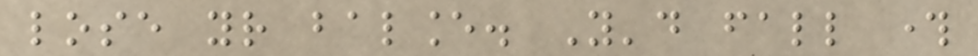lose your balance. You'd fall through
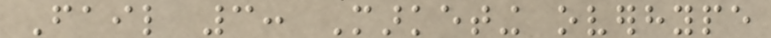Fail 3: Marketing overhype
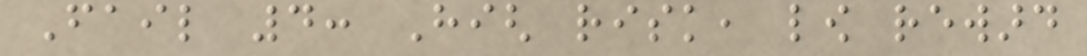Fail 4: High risk, low reward
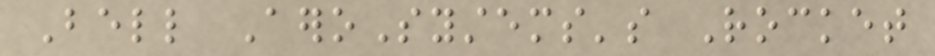Bell AeroSystems's Rocket
